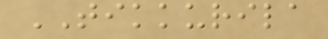TIKKURILA
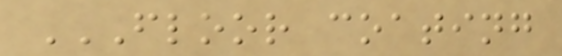FLOOR COATING
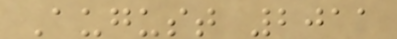August 2011
